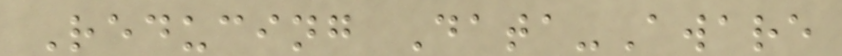Reducing Data-Aware
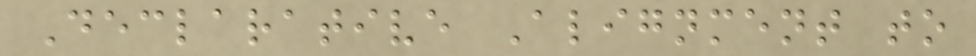Declarative Alignment to
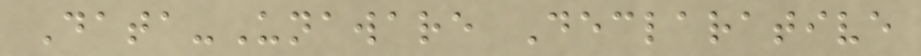Data-Unaware Declarative
